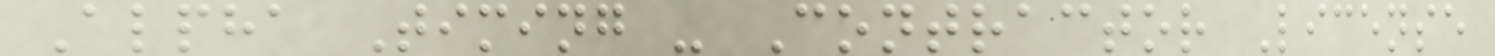Alpha Timing - Contractor License
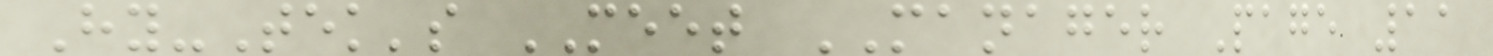Hy-Tek's MEET MANAGER Page 11
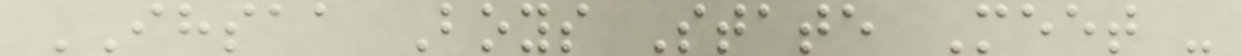IHSAA Boys State Meet -
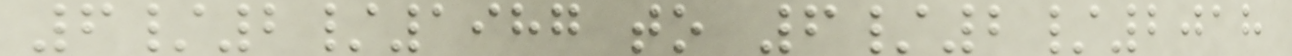6/2/1987 to 6/2/2018
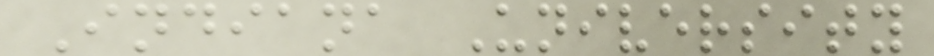Indiana University
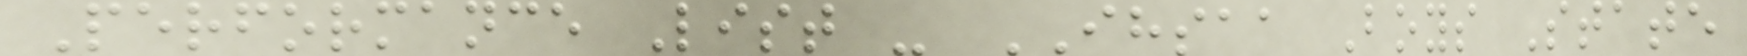Performance List - IHSAA Boys State
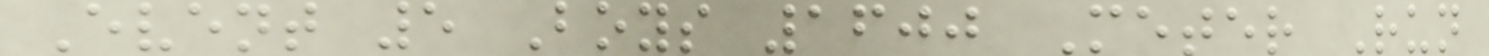Event 5 Boys 1600 Meter Run
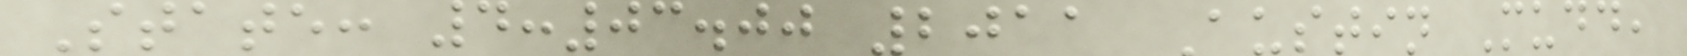State: 4:03.00 2011 Austin Mudd,
